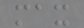max
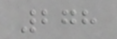278
